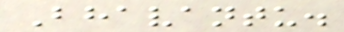Bhavantu.
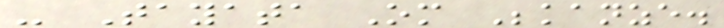- Tayata Om Bekanze.
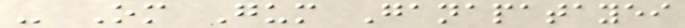- Om Gum Ganapatayei
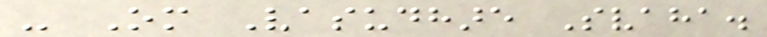- Om Vasudhare Svaha.
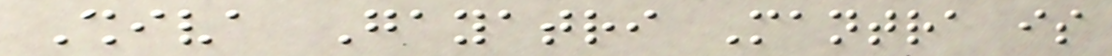Shiva Gayatri Mantra is
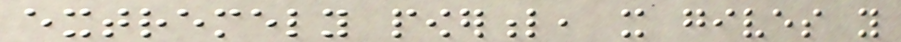extremely powerful, it gives you
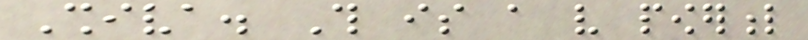Shiva. This is a very powerful
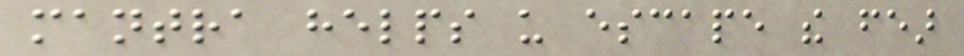mantra helps us escape the fear
